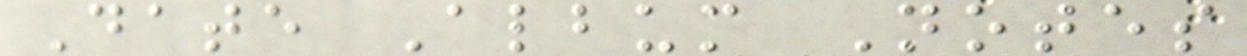Date Album Notes
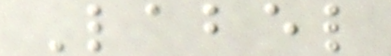Label
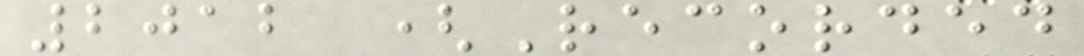2012 (Recorded
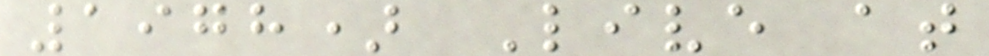1978) Live at
